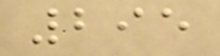295
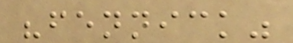"fennick"
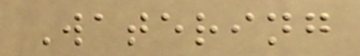Watering
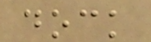dock
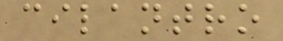cilantro
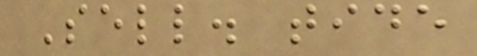Sell. tide
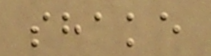shake
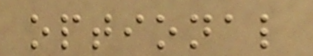optional
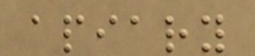apiary
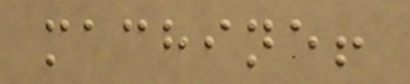machine!
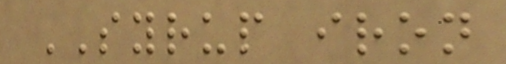SYRUP iron
